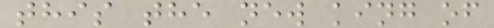this the new king of
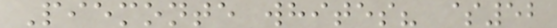Piemonte whites? $52
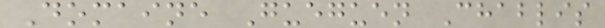Domaine Gueguen Chablis
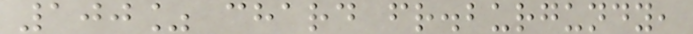100% chard fr.burgundy,
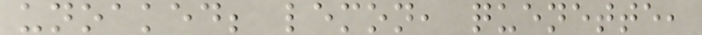unoaked; lemon, quenette,
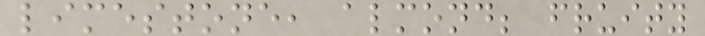limestone, almond; fruity
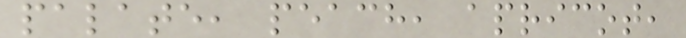palate, peach, apricot,
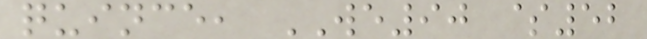quince, WE90 $52
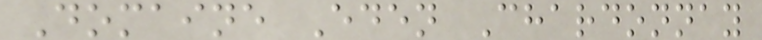Domaine Eden Chardonnay
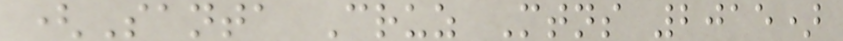(Santa Cruz Mtns 2015)
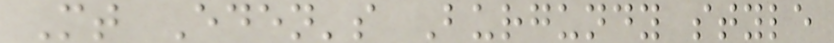Mt Eden's Burgundy style
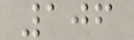106
